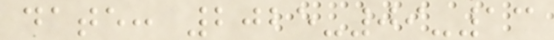date: 2025-09-13
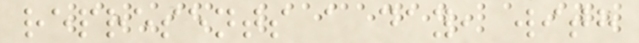represents a day, with
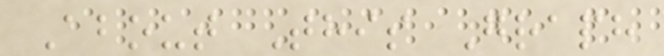About This Graph
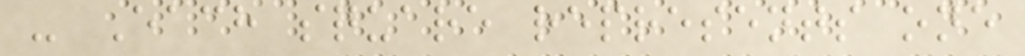- Each square represents one
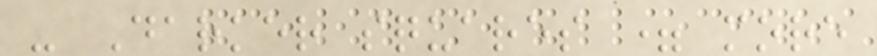- Darker squares = more
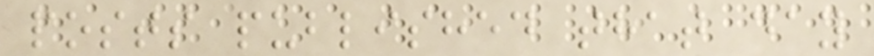posts published that day
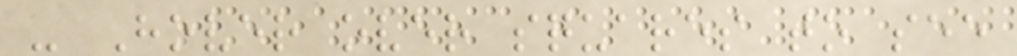- Hover over squares to see
